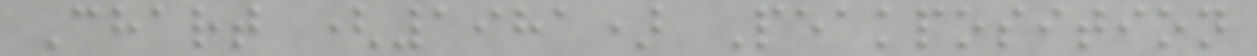Chart (1981) Peakposition
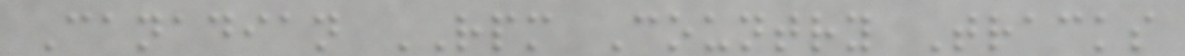Canadian RPM Country Tracks
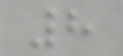8
